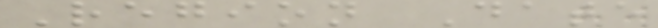Region Date
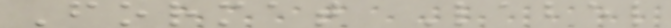Format Label
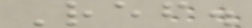Ref.
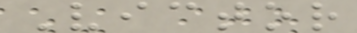Victor
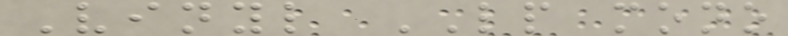Vinyl LP mono
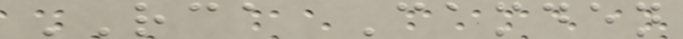RCA Camden
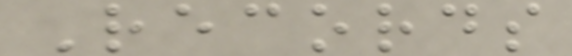Records
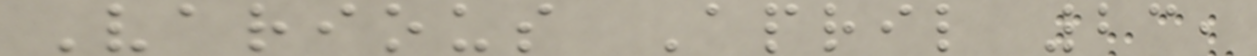Various April 23,
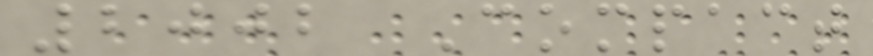2002 Compact
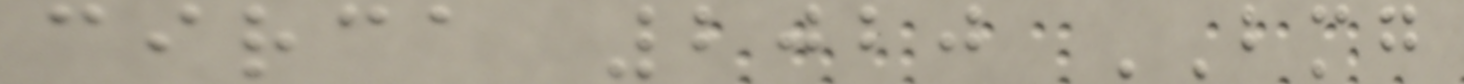circa 2020 BMG
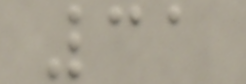31
